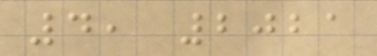4, 2021
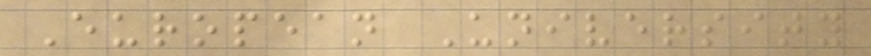European University
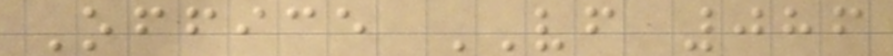Office VF 086
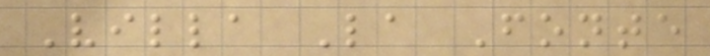Villa La Fonte
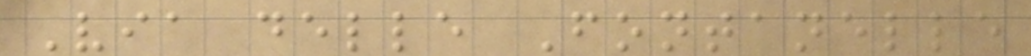Via delle Fontanelle
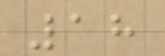18
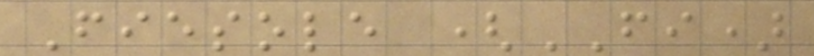Fiesole (FI)
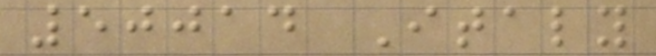50014 Italy
